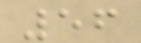56
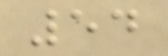54
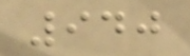940
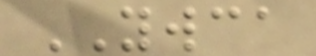YWCA
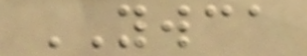YWCA
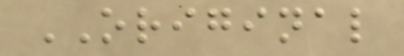ORIGINAL
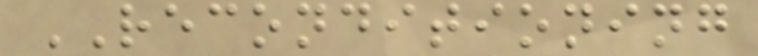RECONDITIONING
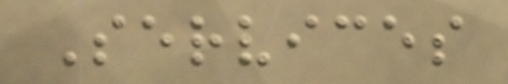Services
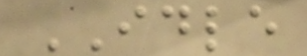IDLE
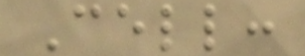Cell:
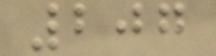207
